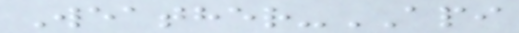Weather-API
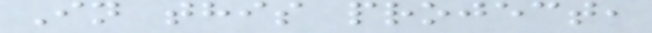In this project,
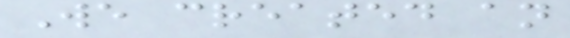We created an
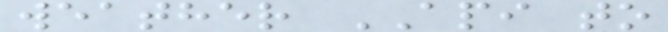weather API to
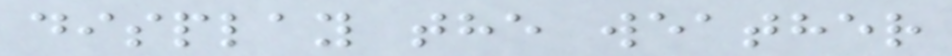display the weather
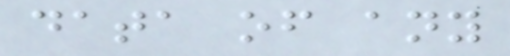data of any
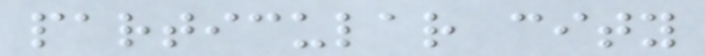particular city
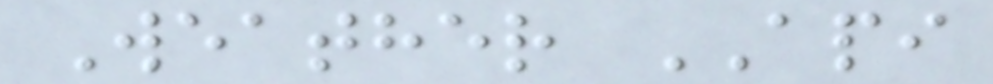Weather API
